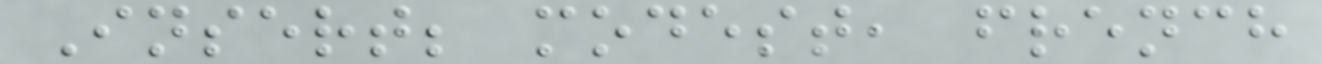Insert; modest, french
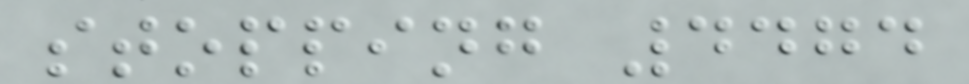stopping 4474
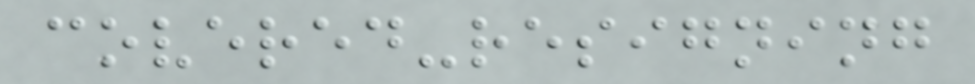covered-resigning
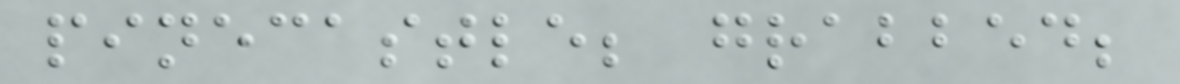pinecastle; grabbed;
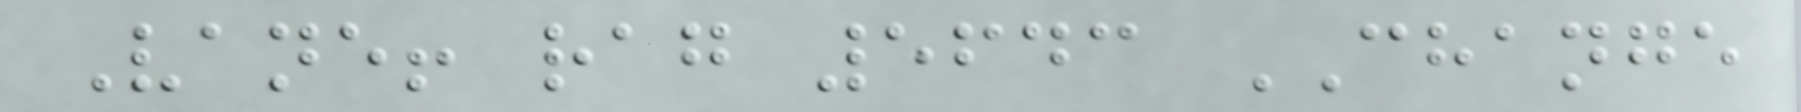Vane! rag 5643 CHANGE
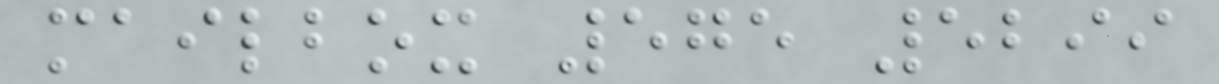mailbox 575 5299
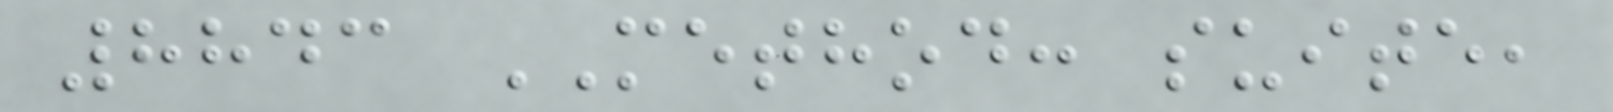8843 METHOD: suite,
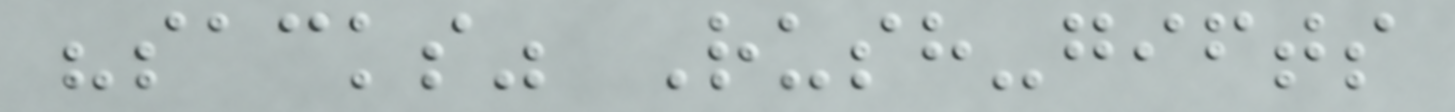"sacks" Rush-gifts
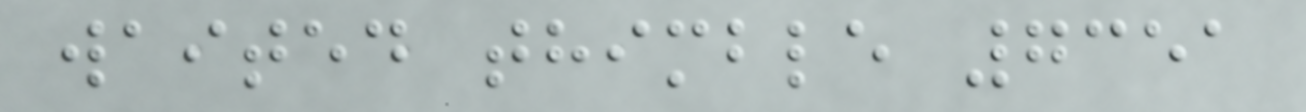waited thimble 7351
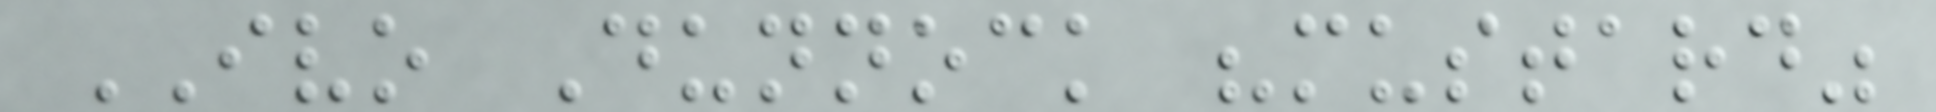IVO Dunnock "mustard"
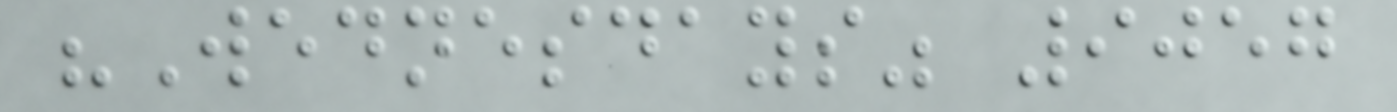"Wednesdays" 9057
